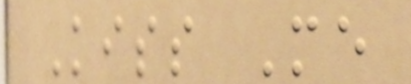Kiss Me
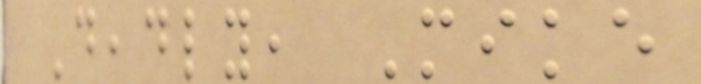Deadly, Mike
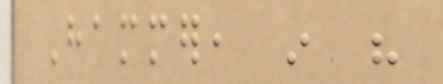Hammer, in his
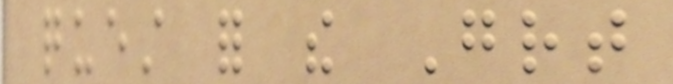quest for the Great
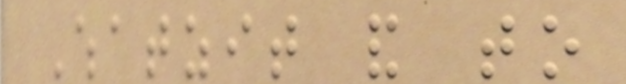Whatzit and to
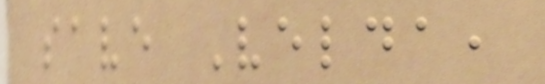save Velda,
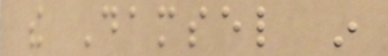the Damsel in
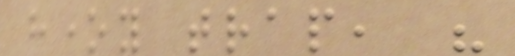honey trap, his
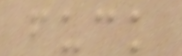fuck
